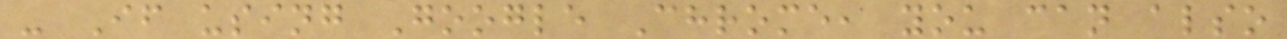- If using Google Chrome, you can also
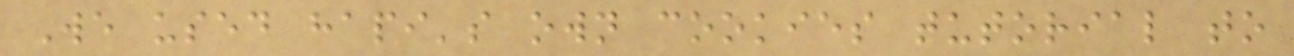We used hapi's own cookies tutorial to
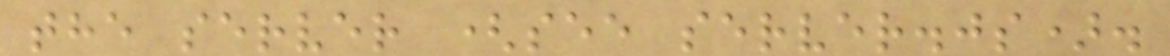the server (see server.js).
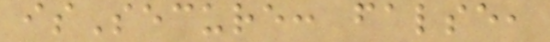isSecure: false,
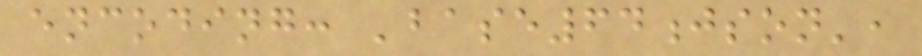encoding: 'base64json',
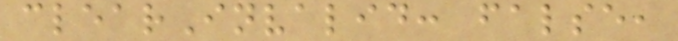clearInvalid: false,
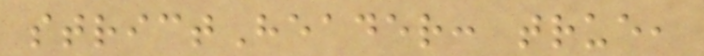strictHeader: true,
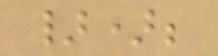});
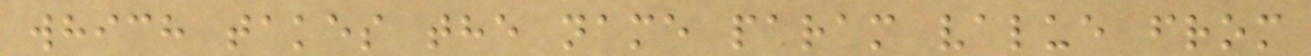which takes the name param value from
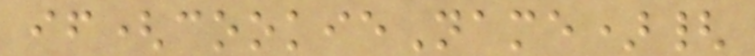if(cookieName){
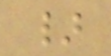}
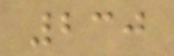230
